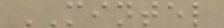MINTEL
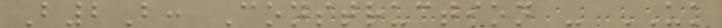B2B: Construction - UK
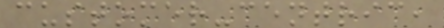customer-centric,
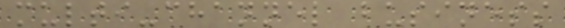multi-channel business
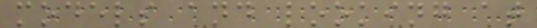models and looking at
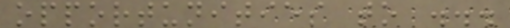opportunities to ...
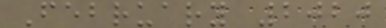February 2020
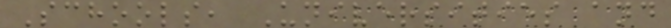Schools, Universities and
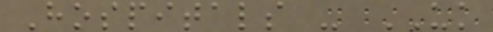Hospitals - UK
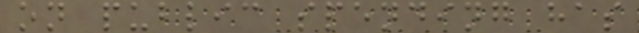on public spending has
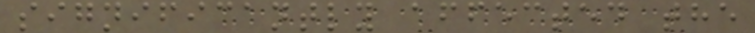significantly affected the
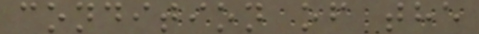condition of the
